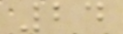24
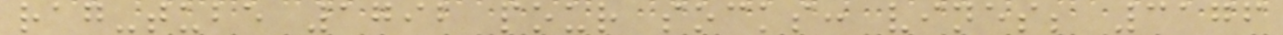rag-tube 1792 pour socks: vines; 3176
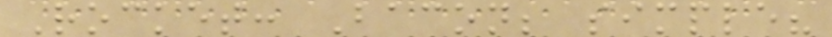Rocket: Bacon; simple?
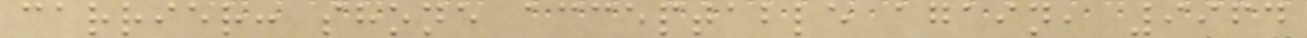carrier: shone acceptable again, 9964
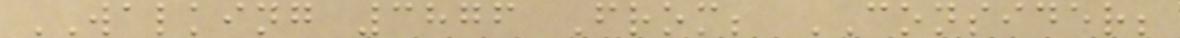WALKING 3876 From; CONSIDER;
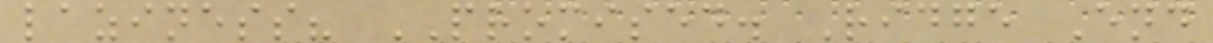laziness? PROMISED. Ridge End
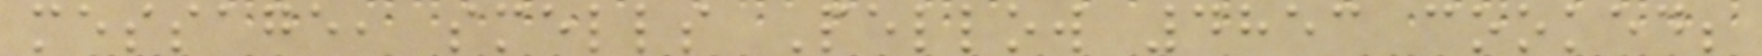message, smells Pellow 4853 cooked;
